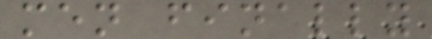men finally
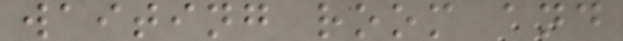waiting room and
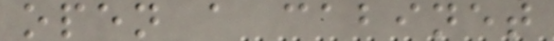open a cabinet
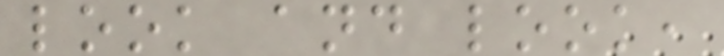look and look,
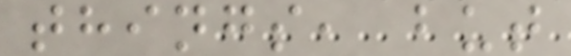things, but
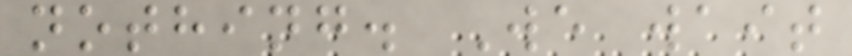nothing. We wait
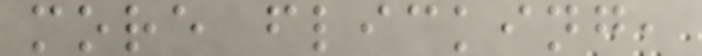more flicking,
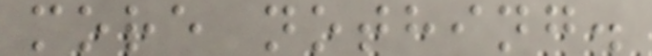more nothing.
